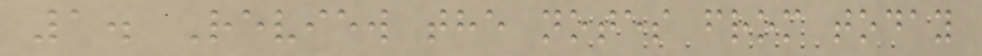1. Review the notes from today
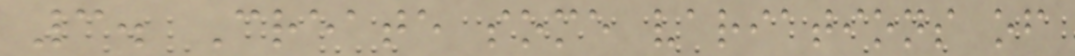3. Create some variations of
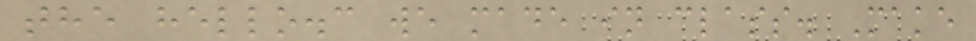the hello.c we made in class. Make
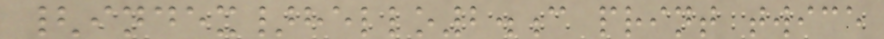{index}hello2.c print twice
